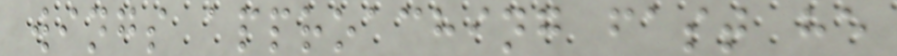wings approaching fast he
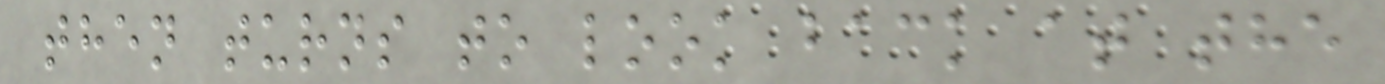then turns to look back at the
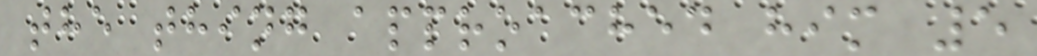the thing approached him 5
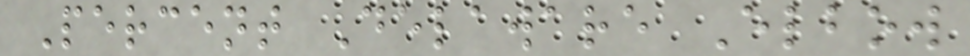Percent Delaware Elbow
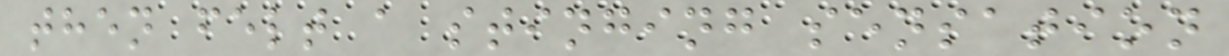then felt a stinging sensation
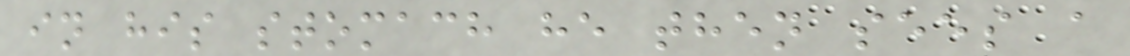in his stomach he then sees a
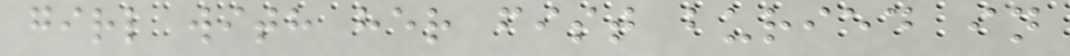girl with her fist buried in
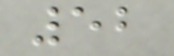52
